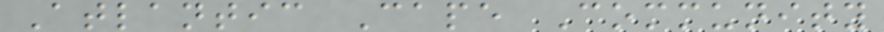Atlantic Cape Community
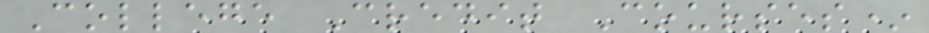College Credit Courses*
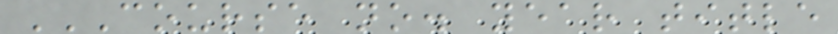COURSE NO. YEAR TITLE
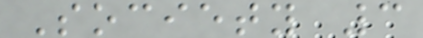Society 3
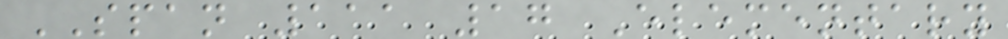SPAN 111 17 Elementary
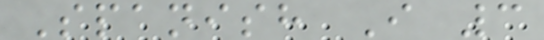Spanish I 3
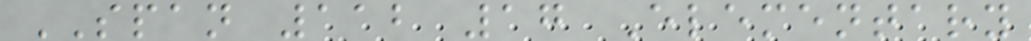SPAN 112 17 Elementary
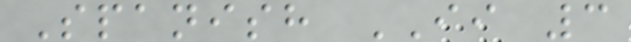Spanish II 3
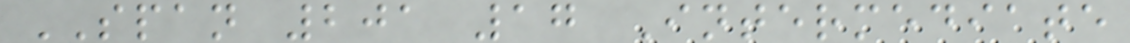SPAN 201 17 Intermediate
